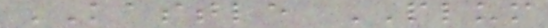KASTLE PLUM
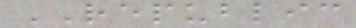REPUBLIC
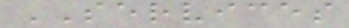SERVICES
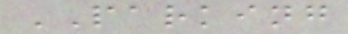PARKING
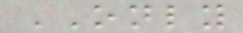ONLY
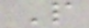P
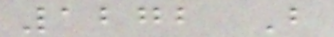1272 B
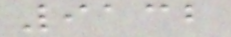9132
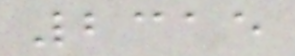2315
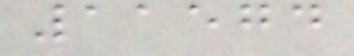11574
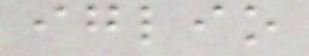iglio
